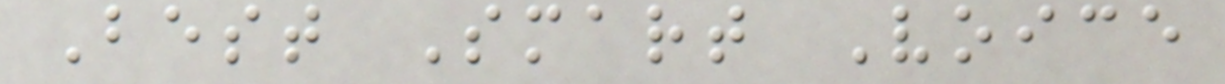Best Smart Voice
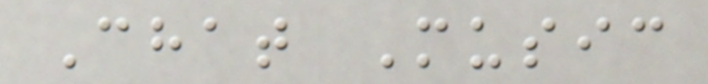Chat Music
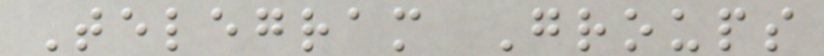Telegram Groups
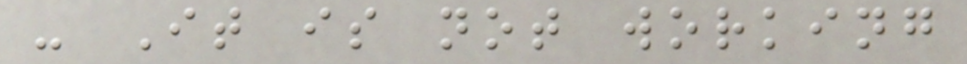- It is not working
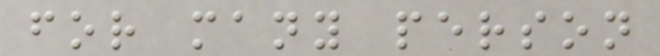for many person
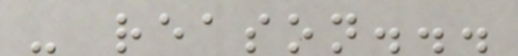- reason...
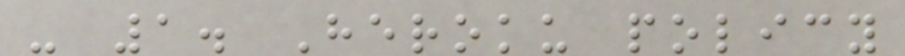- 1. Heroku policy
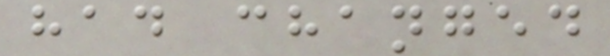had changed
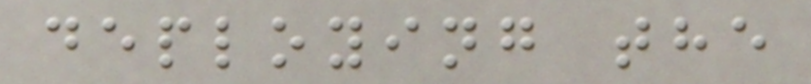deploying the
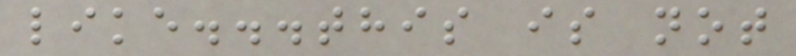like...this is not
